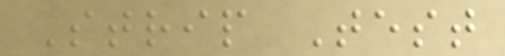Strip Test
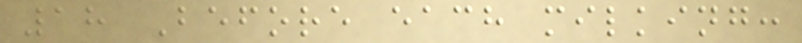18 Before each milking:
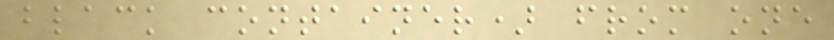black container) from one
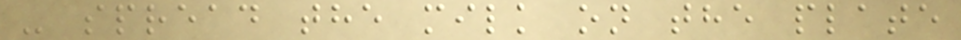- spread the milk on the plate
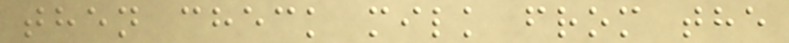then check milk from the
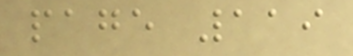page 119
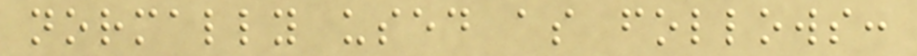normally used as follows:
